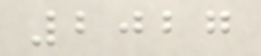2027
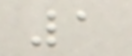1
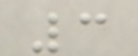3
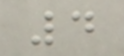4
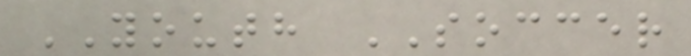YOUTH SOCCER
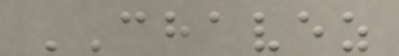CHAVEZ
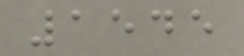1545
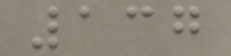137
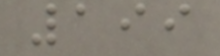199
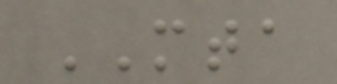MTA
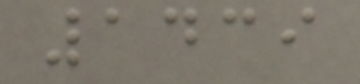1439
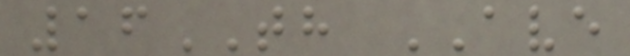16TH AVE
